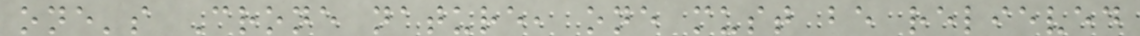one's Crone nature, one must be relieved
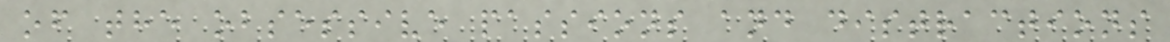of the obsessive passions and distractions
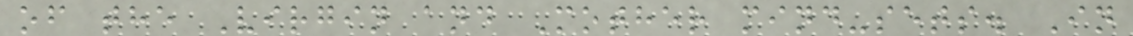of the Virgin and Mother mind-sets. In
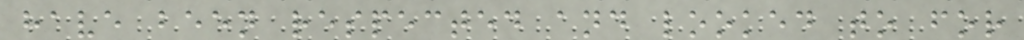have been respected and looked to for
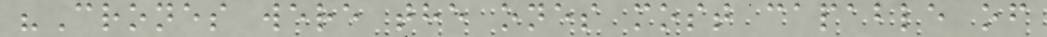"Crones were the ones most capable of
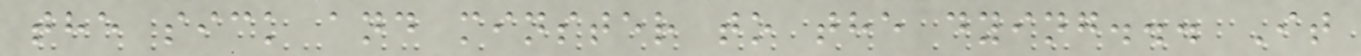the sick and minster to the dying... It
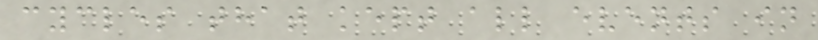cycles that kept all events in
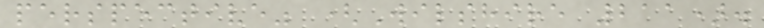perspective" (Wilshire 211).
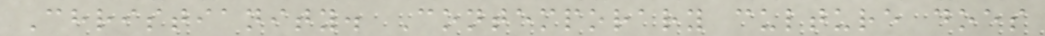Christianity. Contemporary culture does
